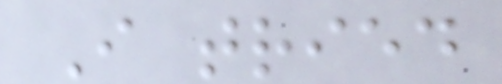I tried
